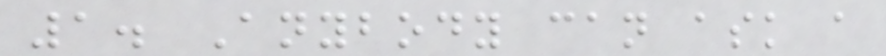1. Anybody can ask a
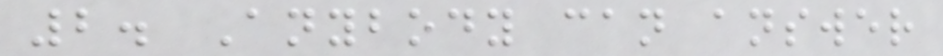2. Anybody can answer
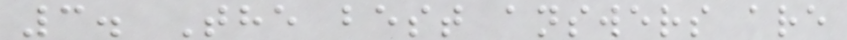3. The best answers are
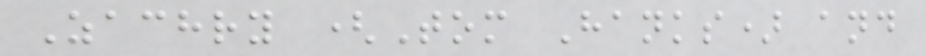Zachry (Tom Hanks) and
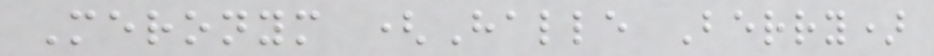Meronym (Halle Berry)
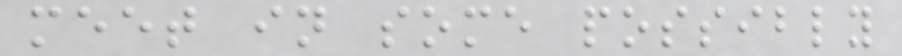meet in some possibly
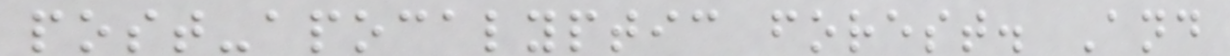post-apocalyptic forest. And
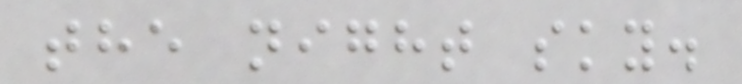the night sky.
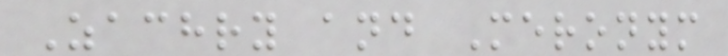Zachry and Meronym
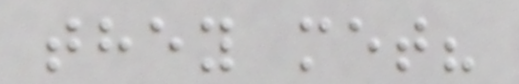they met?
